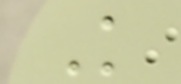K
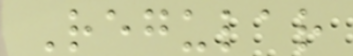Regular
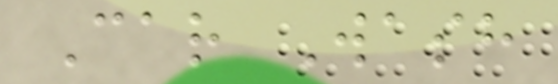Car Wash
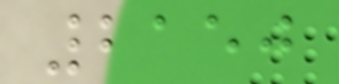2150
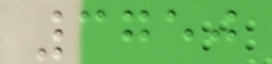3750
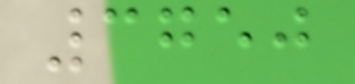3750
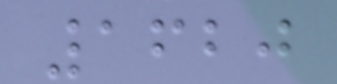1620
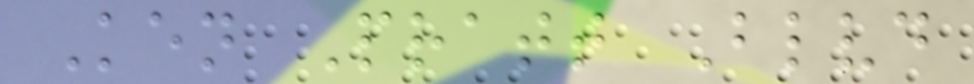Ken Pratt Blvd
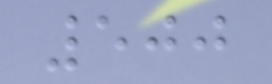500
